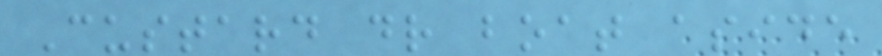Custard dr boat aside
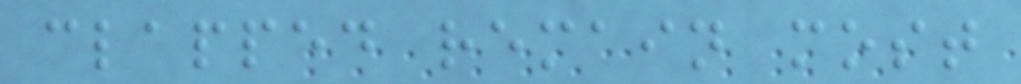clapped remain most
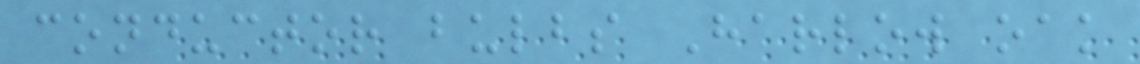conductor bulbs Harlow oak
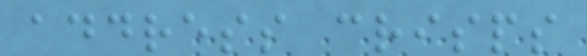address crisps
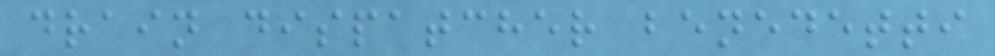drain dispatcher benedetti
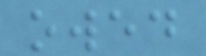owed
